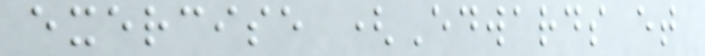exercise (Edwards et
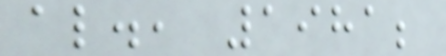al., 1981;
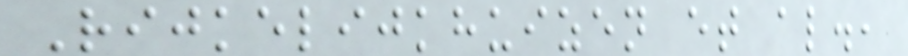Rijkelijkhuizen et al.,
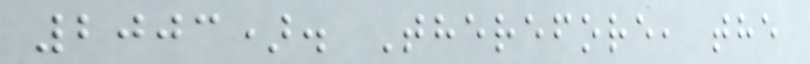2003). Therefore, the
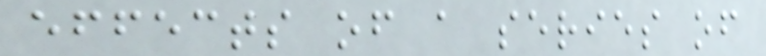effects of a series of
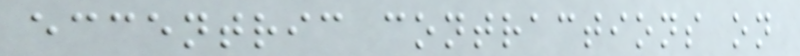eccentric contractions on
